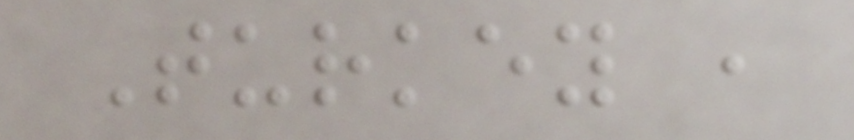Turkey ,
